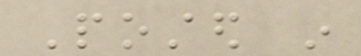Posted in
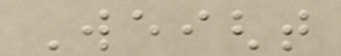Weight
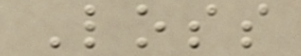Loss
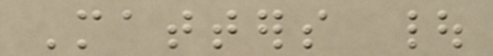Matters |
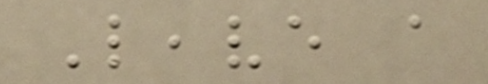Leave a
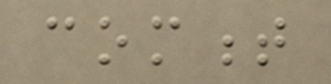comment
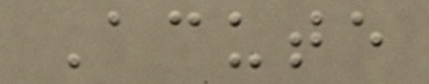Acute
